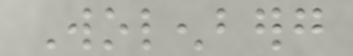Wolenberg
